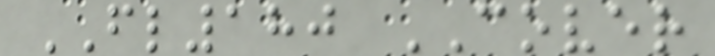FL180 COVER
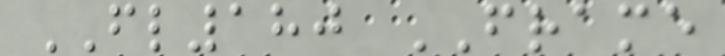FL180 FRAME
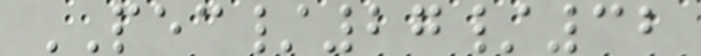PEC/27/32
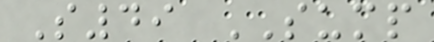S49 SUMP
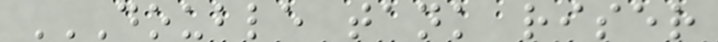DOUBLE TANK RISER
